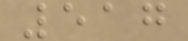517
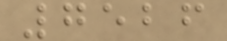7526
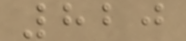820
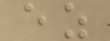ez
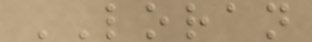LORAN
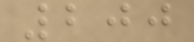200
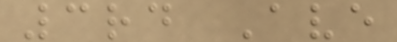3rd Ave
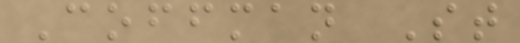Coffman St
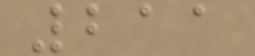211
